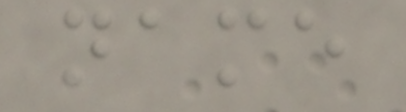name
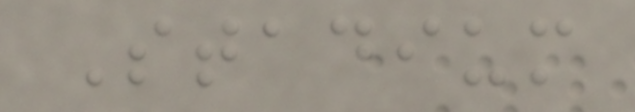Stadium
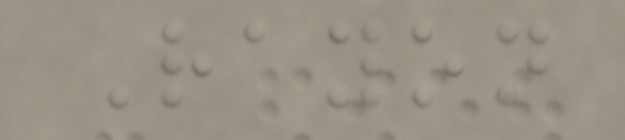Rayon
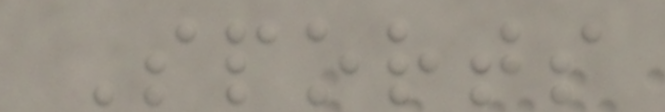Sports
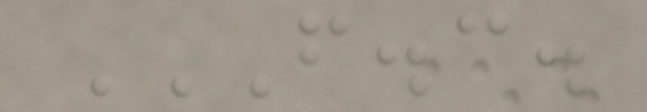F.C.
